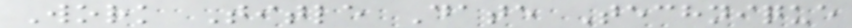Work Title Date Technique
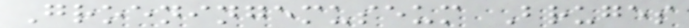Groeningemuseum Bruges
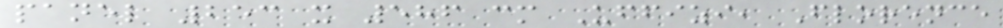panel 253 x 586 cm Uffizi, Florence
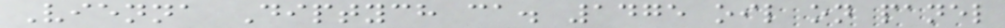Vienna Diptych ca. 1475 oil on panel
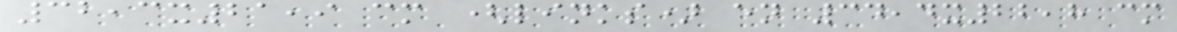32,3x21,9 cm (links) en 34,4x22,8 cm
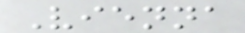Vienna
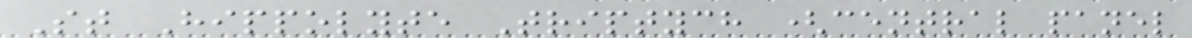St Hippolyte Triptych (central panel
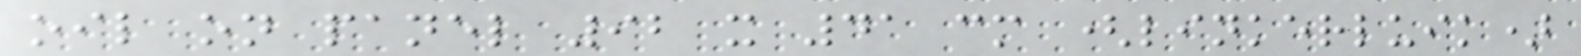oil on panel 92 x 41 cm (linkerluik)
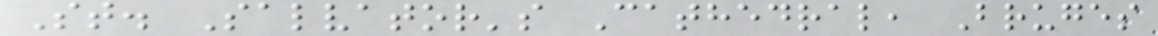St. Salvator's Cathedral, Bruges
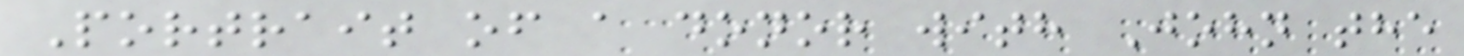Portrait of a donor with John the
